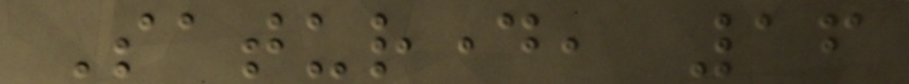Saturday, 16
